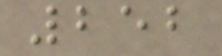252
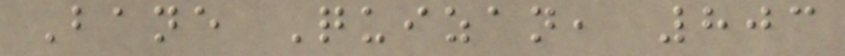Bane Quizan, 803
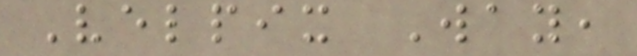Velpix Way,
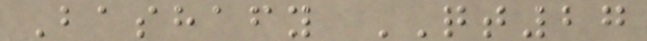Bashafy QT27
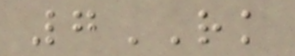7RK
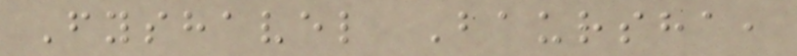Fyshavel Baursha,
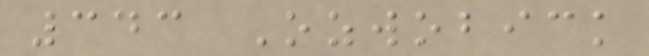343 Ozwobick
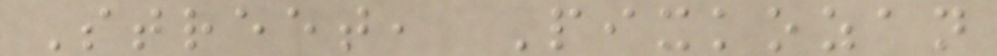Street, Pixkozan
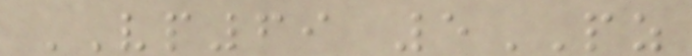VP69 5PZ
